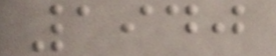1940
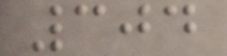304
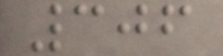306
